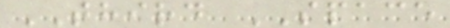THIRD SPACE
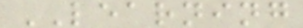LEARNING
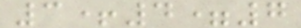3+4=7
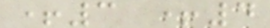+3 +4
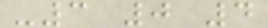-3 0 4
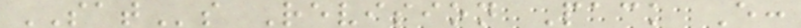SATs Revision Pack E:
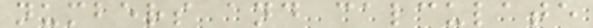numbers and calculate
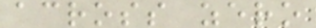across zero
